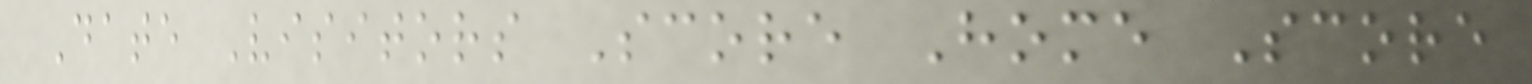Date Visitors Score Home Score
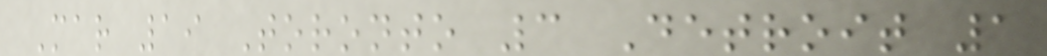Mar 19 Toronto 3 Detroit 1
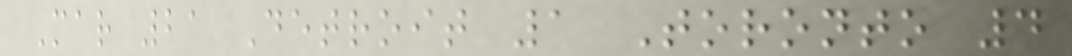Mar 21 Detroit 1 Toronto 4
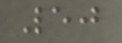50
